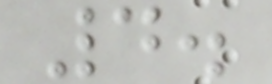4.
